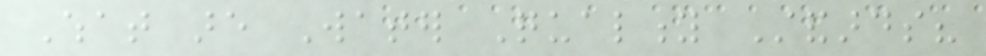What are Water Quality Standards?
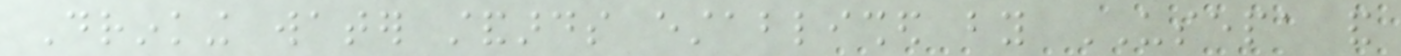Drinking water standards established by USEPA and
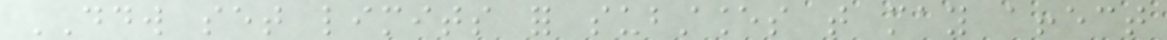DDW set limits for substances that may affect
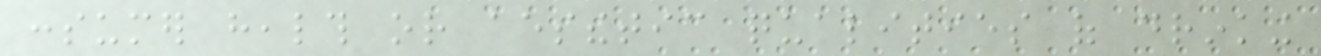consumer health or aesthetic qualities of drinking
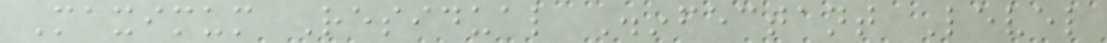Maximum Residual Disinfectant Level
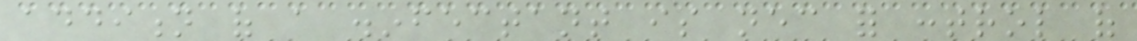addition of a disinfectant is necessary for control of
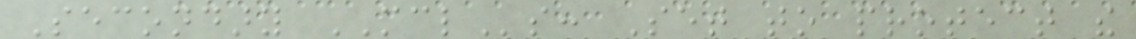Secondary MCLs: Set to protect the
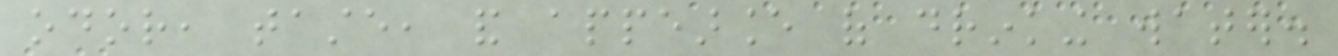odor, taste, and appearance of drinking water.
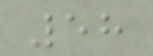58
